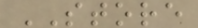STORE
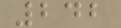242
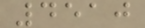4510
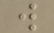w
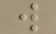w
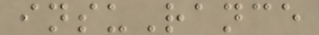insuRance
